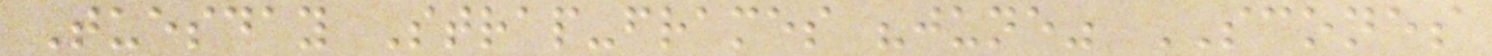Tuesday Strap-frames "june" SCONES
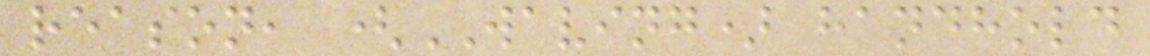reason, (WAVING) handhold
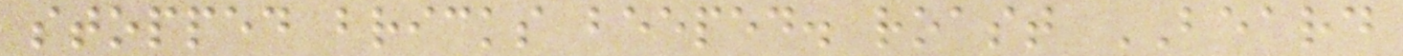stopped bricks beeped. roast BEARD
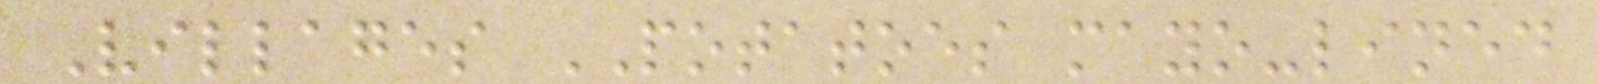Villages POTATOES mayo-lined
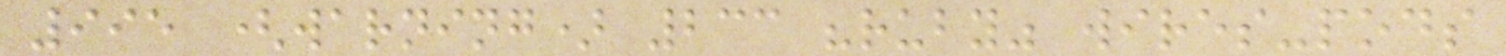995 (warning) 233 "ruby" wires-pods
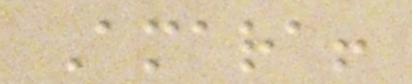Amara!
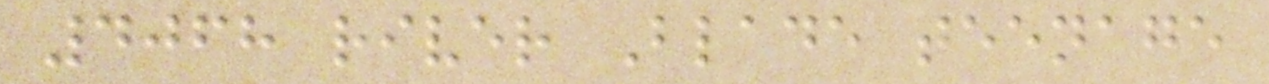4068 river Blade teenage
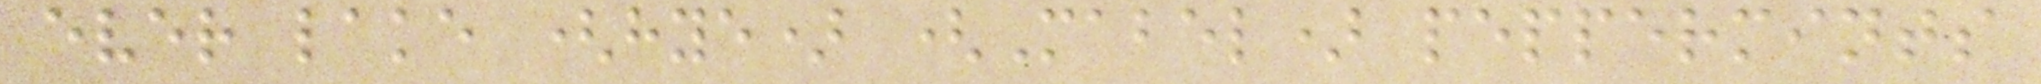ever lake (hye) (Mabel) peppermints
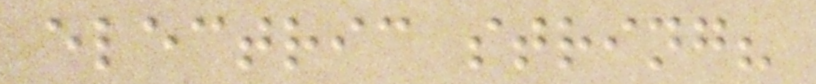electric string?
